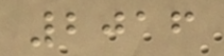2016
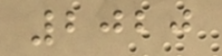2020
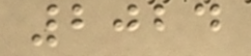2024
